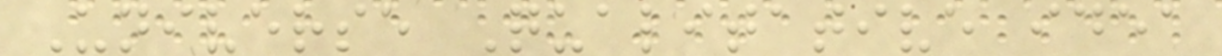Universe Qualitative idea
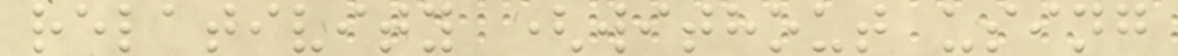relativity (without using
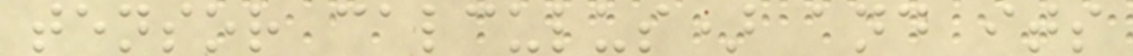tensor calculus) and its
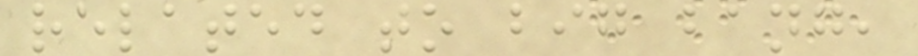related to big bang,
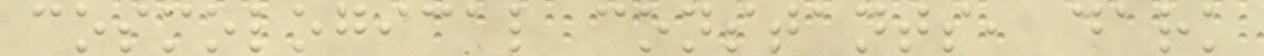cosmological constants, dark
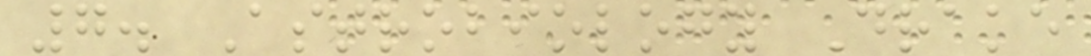7. Astrobiology Drake
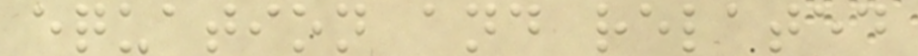equation and related
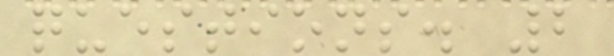questions. 2
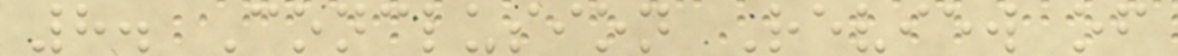8. Conclusion Review of
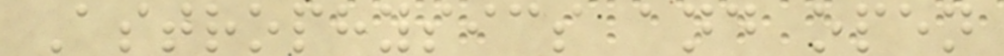Astrophysics and open
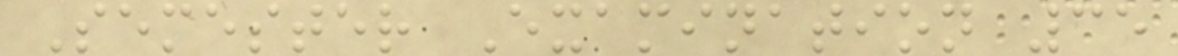Semester Examination 35
